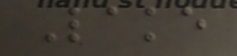Lake
